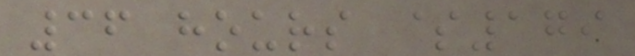36 hours $179
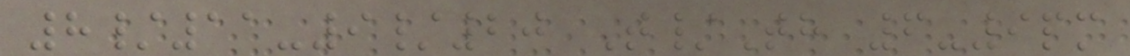8/11-9/20 T/Th 6-9pm
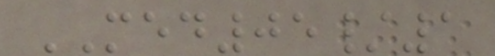MED05/1
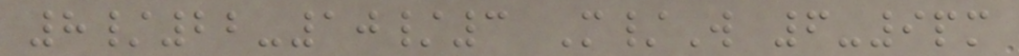8/22-10/3 M/W 6-9pm
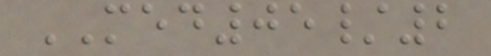MED05/2
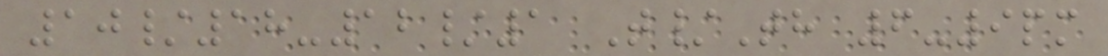10/18-12/1 T/Th 6-9pm
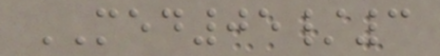MED05/3
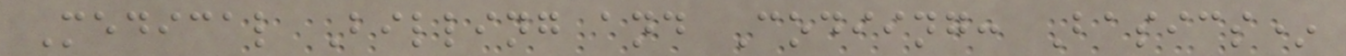Medical Billing and Codiing: Basics*
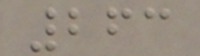263
